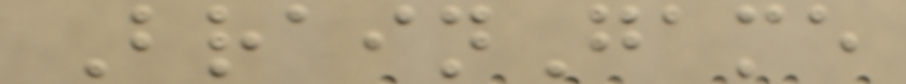BrainGame
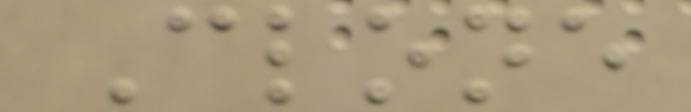Clone
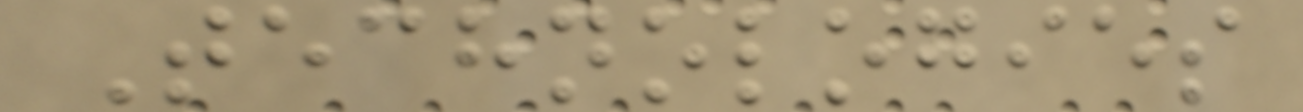Technologies
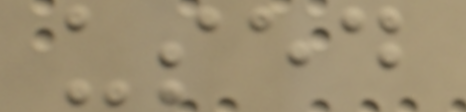used
